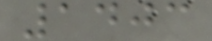1403
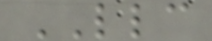LLC
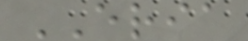ERIA
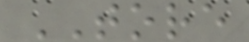TORE
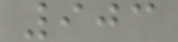903
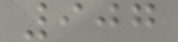907
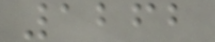1262
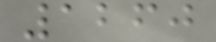1260
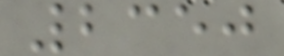2350
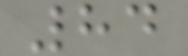84
